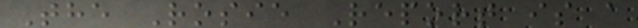The Rosie Report is a
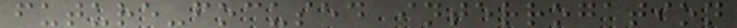future-focused interrogation
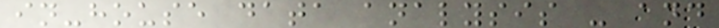in-house data analysis - and
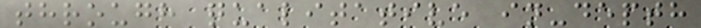through qualitative in-depth
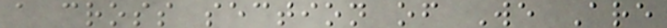a cross section of We Are
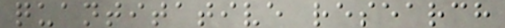quantitative research
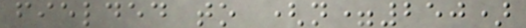fielded to (n=250)
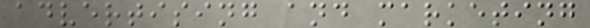advertising and marketing
